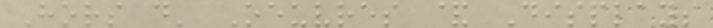Hors d' Oeuvres & Displays
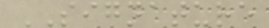SIGNATURE
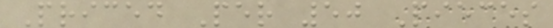Priced Per 50 Pieces
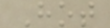Hot
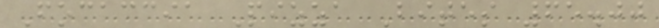Focaccia Pizza Bites 65.00
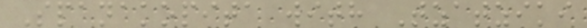Spanakopita with Tzatziki
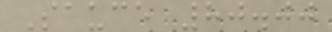Sauce 80.00
